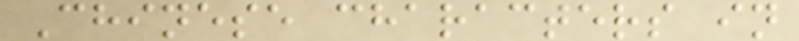Chinese characters in
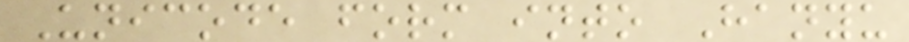Unicode form into Hanyu
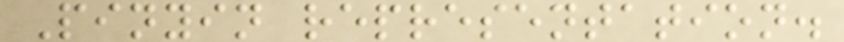Pinyin representation.
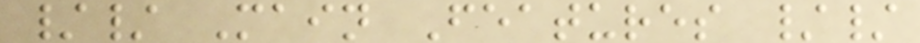// Main Features //
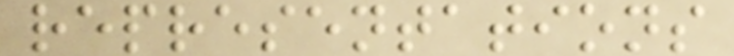representations
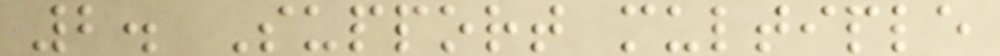2. Support multiple
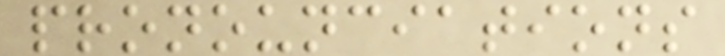pronounciations
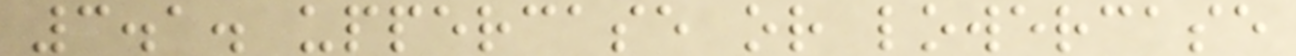3.1. uppercase or lowercase
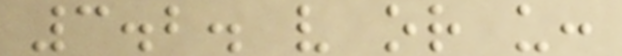3.2. v or u:
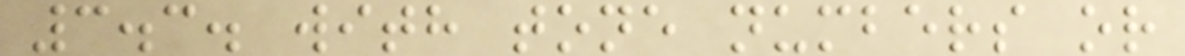3.3. with tone numbers or
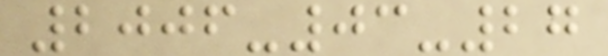2006-03-27
